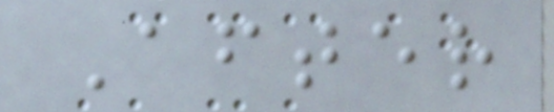After
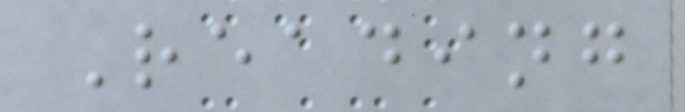Reading
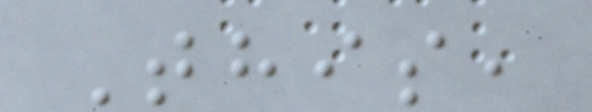This,
